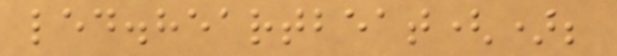led.heartbeat();
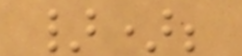});
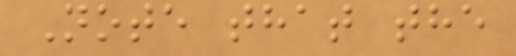Note that the
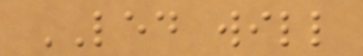LED will
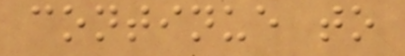continue to
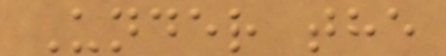Under the
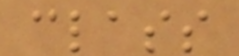class
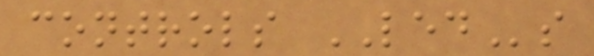controls LEDs
